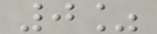0%
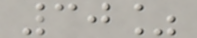30%
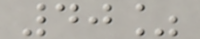40%
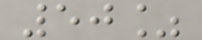50%
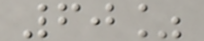60%
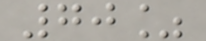70%
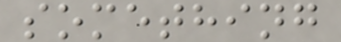something
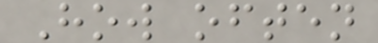How often
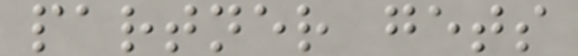partner gets
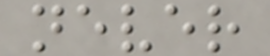never
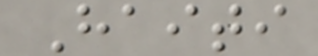Haiti
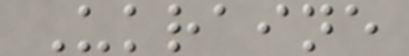Ukraine
